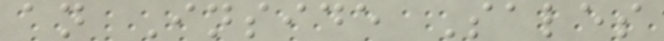an Inside Sales
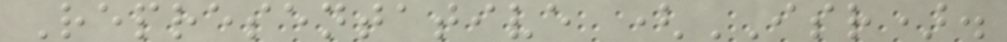Representative (ISR).
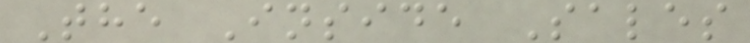The Inside Sales
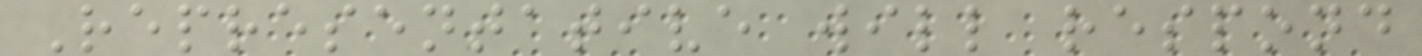Representative will respond
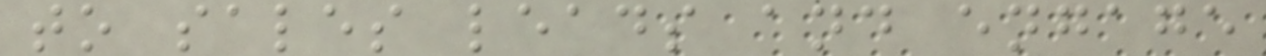to sales leads and engage
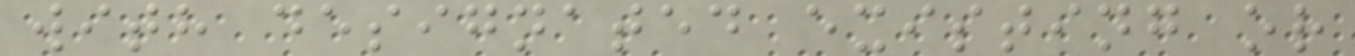with designated existing or
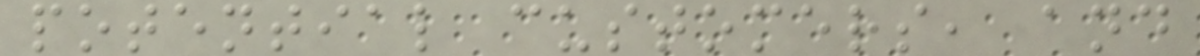potential customers, and
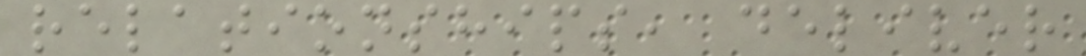relationships, deliver
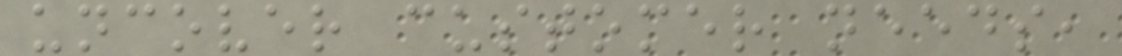uncover customer needs,
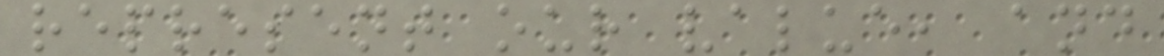represent our value, and
